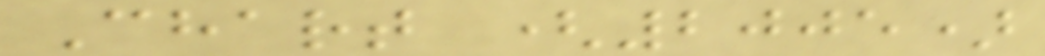Chart (2005)
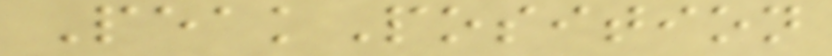PeakPosition
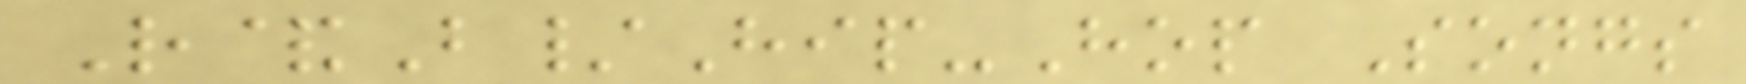R&B/Hip-Hop Songs
